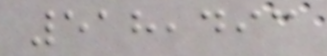518,493
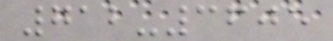712-3605
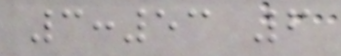3:53 6
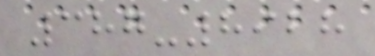387-8928
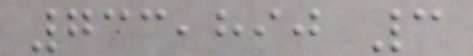733,890 3
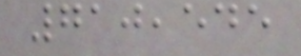710,545
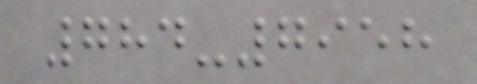784-7958
